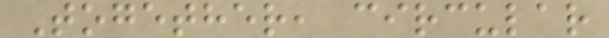Together, circular
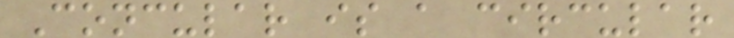Concular is a circular
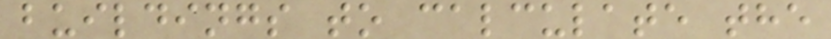buildings to calculate the
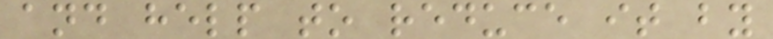and help to reduce it by
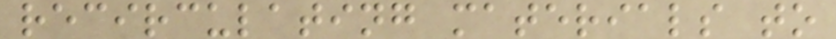recirculating materials to
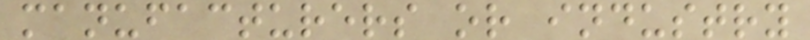manufacturers or industry
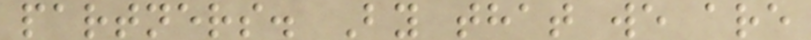partners. By that we are
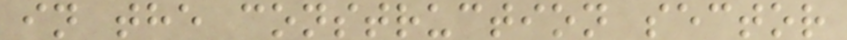in the construction sector
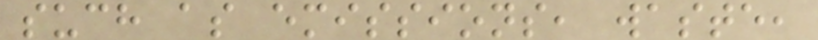such as emissions, waste,
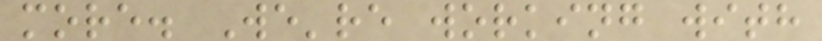more. We're working with
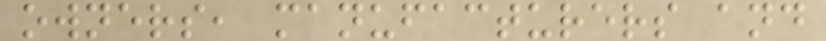owners, manufacturers and
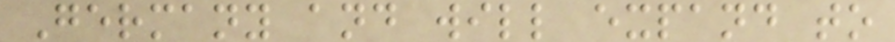Germany and will expand to
